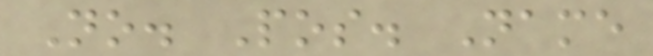No. Pos. Name
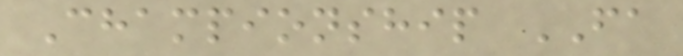Championship FA
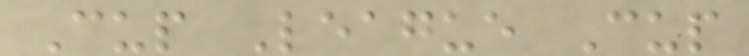Cup League Cup
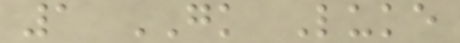1 GK Luke
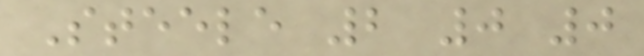Steele 2 0 0
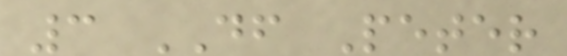3 DF Peter
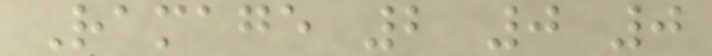Ramage 2 0 0
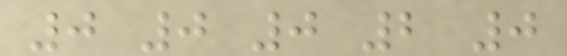0 0 0 2 0
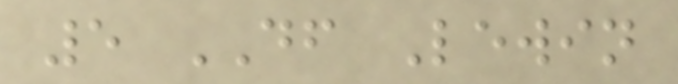5 DF Lewin
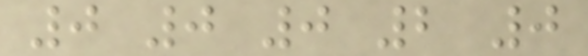0 0 0 2 0
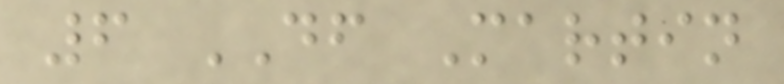6 DF Martin
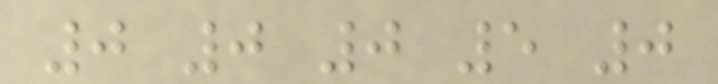0 0 0 5 0
